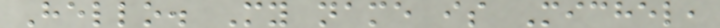Hello. My name is Michel,
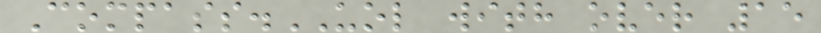Compass.UOL with over 15
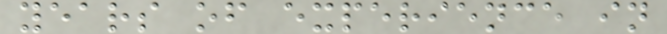years of experience in
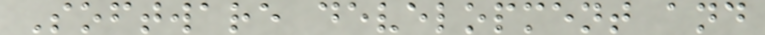Software development and
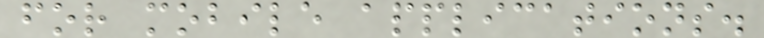for mobile applications.
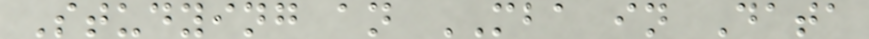Studying an MBA in Data
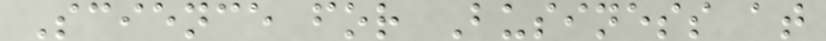Science for Business at
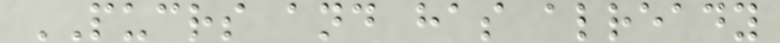PUCRS and has already
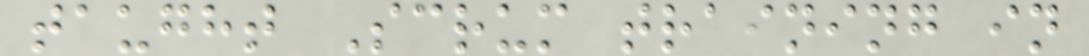taught Scrum training in
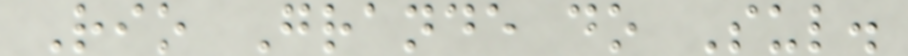Rio Grande do Sul.
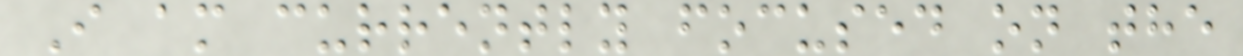I am currently focused on the
